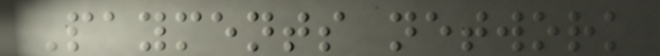Payments network
